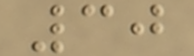30
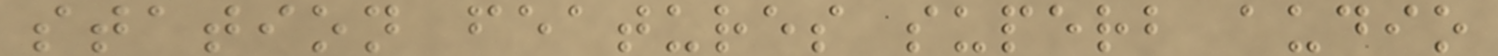station features superb audio
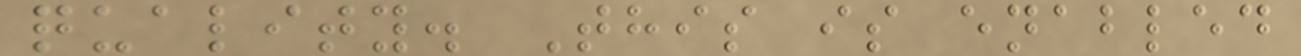quality. This is enabled
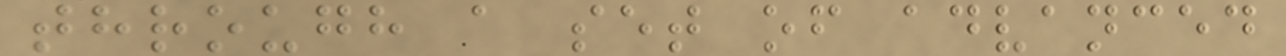through a set of advanced
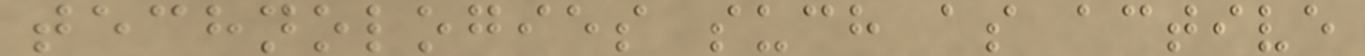technologies such as active
